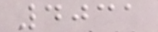4031
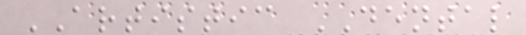ARTISTIC DENTAL
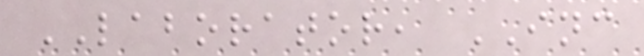LABORATOR, INC
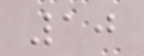10
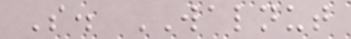S. WALNUT
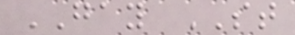GAY ST
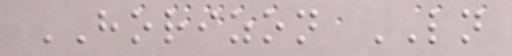HORIZON LN
